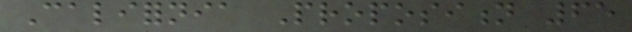California Proposition 65
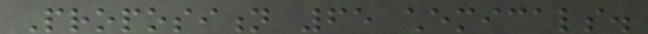Proposition 65 chemicals.
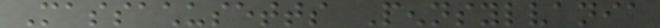Massachusetts Pennsylvania
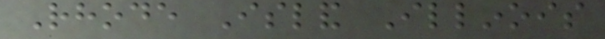Rhode Island Illinois
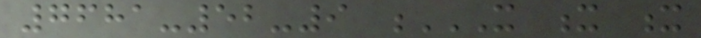7681-52-9 X X X
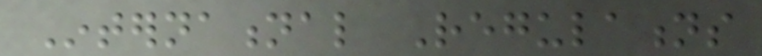International Regulations
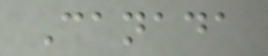Canada
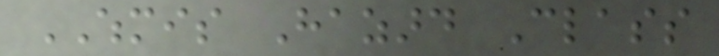WHMIS Hazard Class
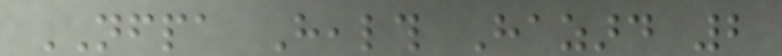NFPA Health Hazard 2
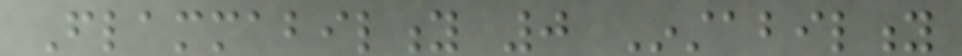Flammability 0 Instability
